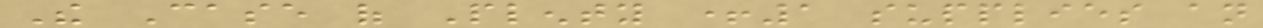The Case of Plenty +1 supplies an
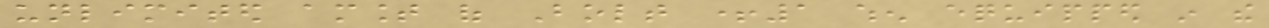unlimited amount of Bolt +1 when equipped in the
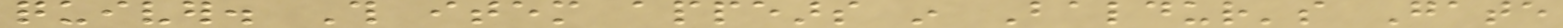quiver. This item appears in Baldur's Gate
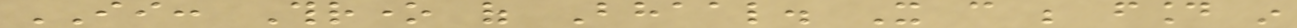II: Throne of Bhaal. It can be found in
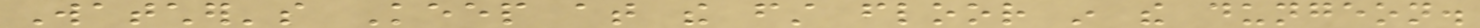Watcher's Keep at the first floor in the dungeon.
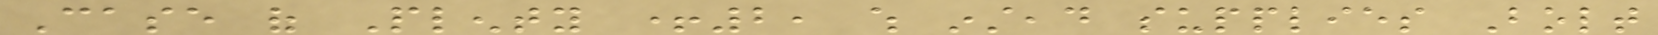Case of Plenty +2, which instead supplies Bolt
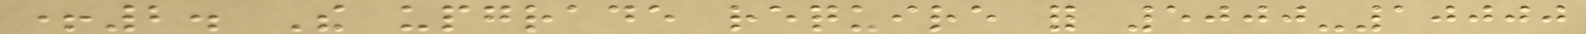+2. The upgrade require for 5000-10000
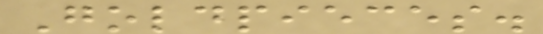Goldpieces.
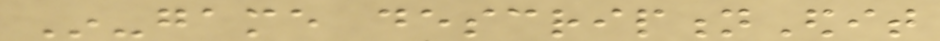In-game descriptionEdit
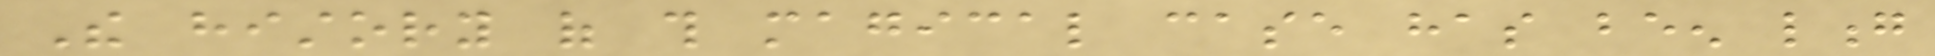The history of this magical case has been long
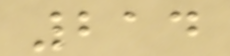214
